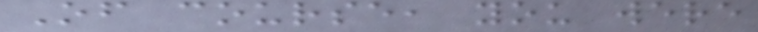Of course, you were
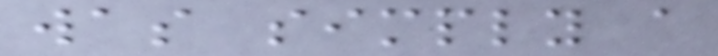was simply a
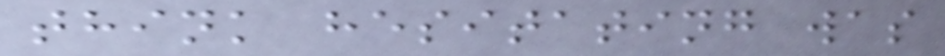think hesitating was
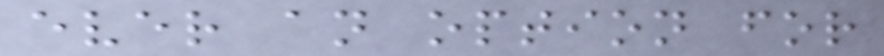ever an option for
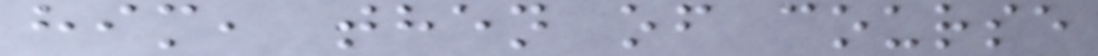him, then of course
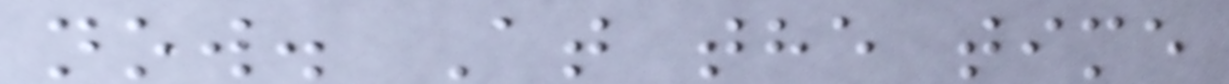now. At the time
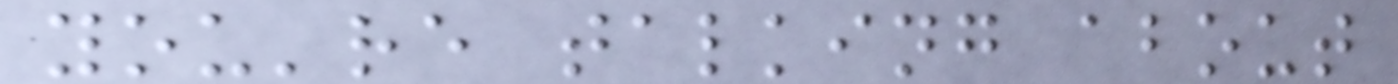you're talking about
